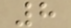8
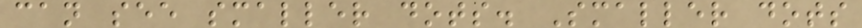can see smaller dots. Smaller dots
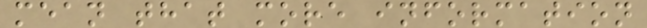mean that more information
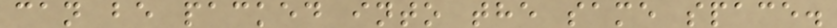can be packed into the same space.
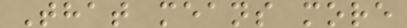That means more
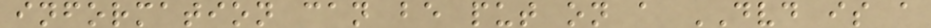information can be put on a DVD is a
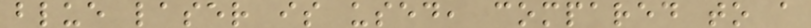blue laser is used, compared to a
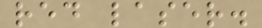red laser.
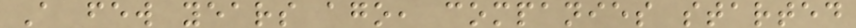A few years ago, companies started
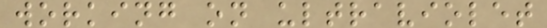working on ultraviolet
